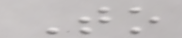To
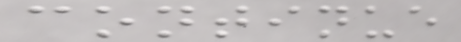continue
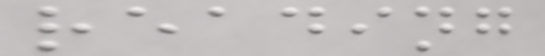reading
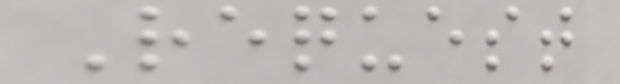Request
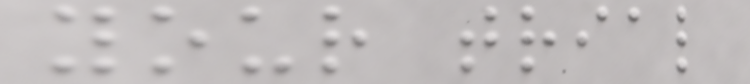your trial
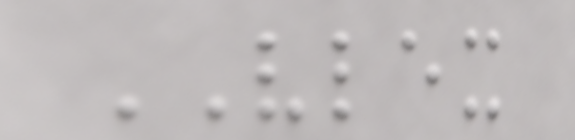VLEX
